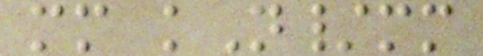mm kN/mm
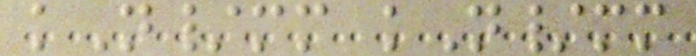kN/mm kN/mm
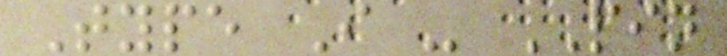Type I - PIN
